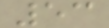53
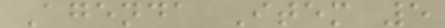Agenda Item 5
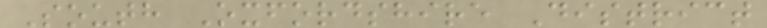South Oxfordshire District
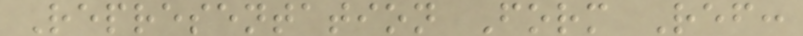Representation Form Ref:
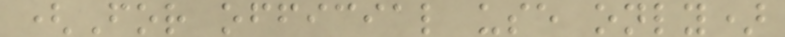(For official use only)
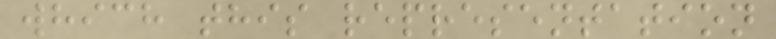which this representation
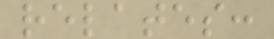relates:
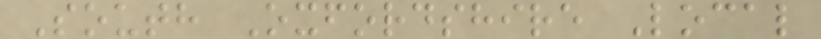South Oxfordshire Local
